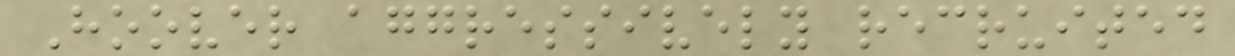Hoover aggressively recruited
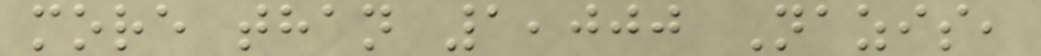more than 1,000 Nazis,
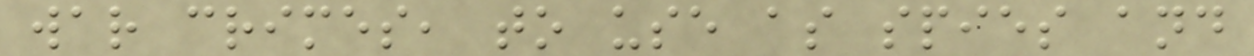war crimes, to use as spies and
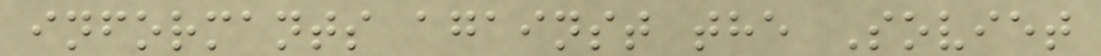informants against the Soviet
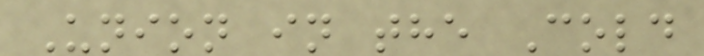Union in the Cold
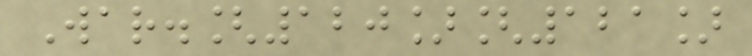War.[120][121]
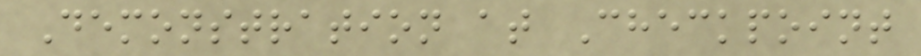Demonstration at Checkpoint
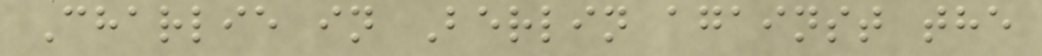Charlie in Berlin against the
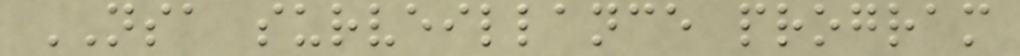NSA surveillance program
